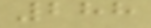288
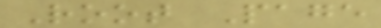Root Page
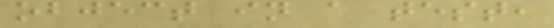object in a test,
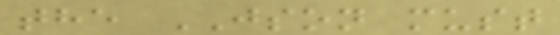the JSON must
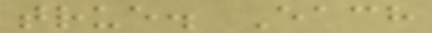true. Each
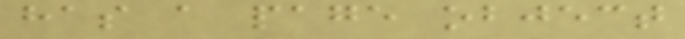has a page object
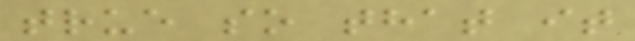true so that it
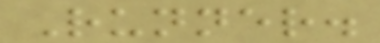Runner.
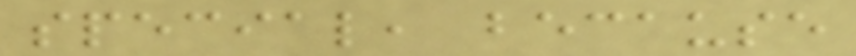special, because
